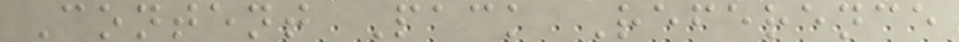Content Pack Reference
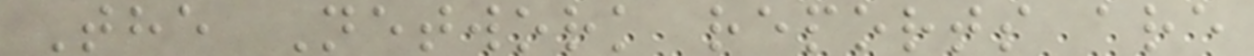The Network reports are
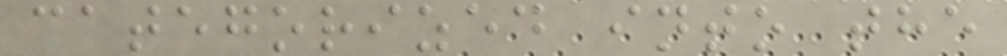categorized into the
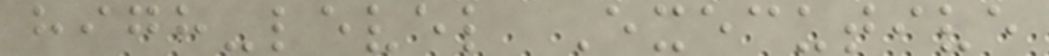high-level Executive
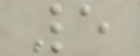5
